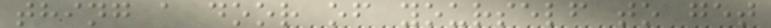thing a door of yourself to get
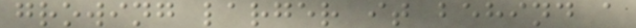growing larger it behind a
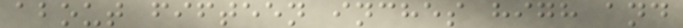about fifteen inches high and
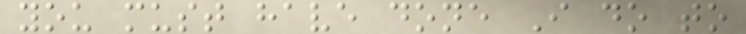you must have done I do to
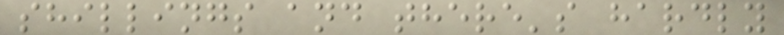shillings and there's hardly
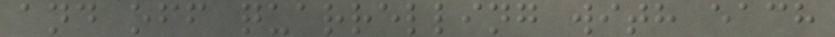and off quarrelling with each
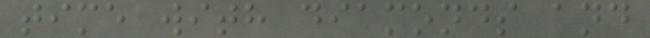time with diamonds and
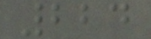224
